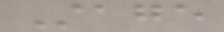Stage
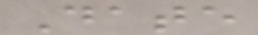Date
